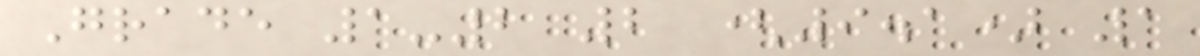Grade 1-2 2 (9.1) 1
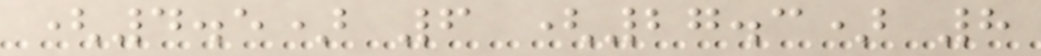(4.5) 6 (27.3) 8
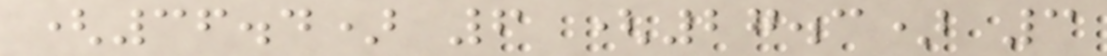(36.4) 6 (27.3) 3
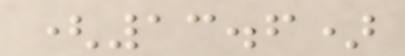(13.6)
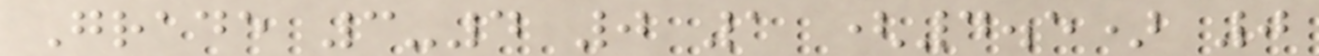Grade 3-4 0 1 (4.5) 0
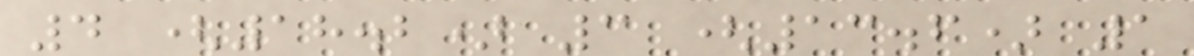4 (18.2) 3 (13.6) 1
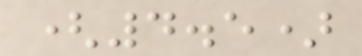(4.5)
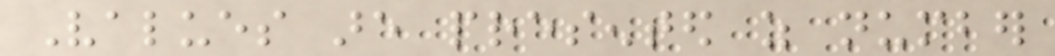Values are presented as number
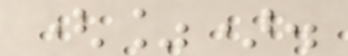(%).
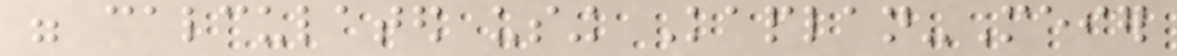were calculated using Kaplan-Meier
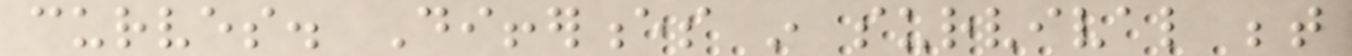curves. Differences in survival between
